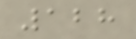128
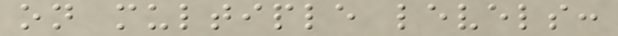on multiple levels:
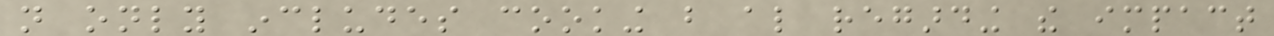not only includes cooking but also regarding the impact
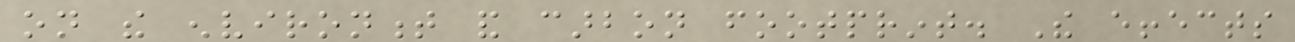on the environment and carbon footprint. The effects
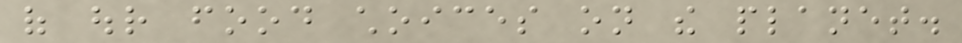of our food choices on the planet.
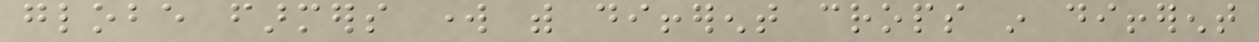globe farmers work with different crops in different
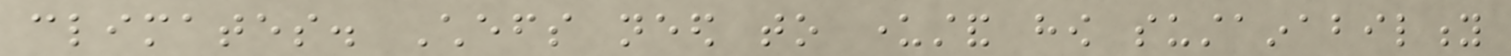climates. Chefs need to understand how sustainability
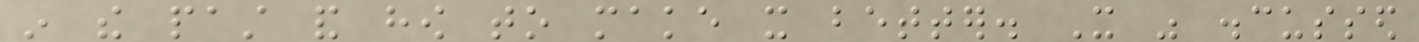in the past and how to make it better. It was discussed
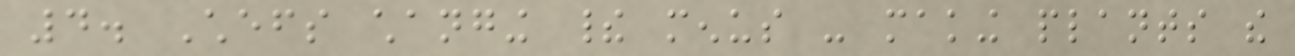4. Chefs changing their menus - making plants the
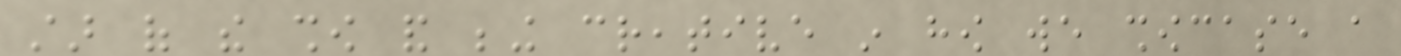star of the show and being creative in how we showcase a
